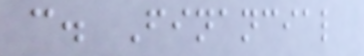c. Financial
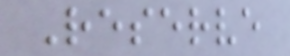Reserve
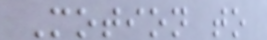Motion to
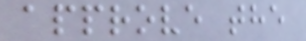approve the
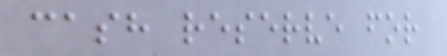cash reserve for
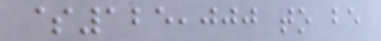$125,000 to be
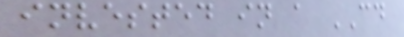invested in a CD
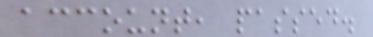account, passed.
